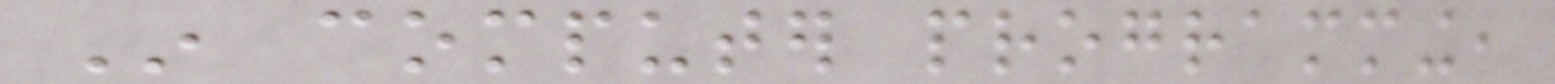In computer programming,
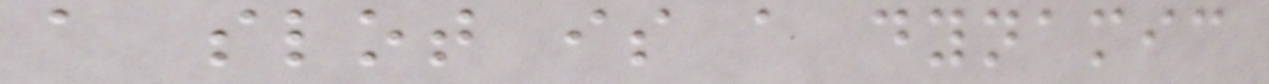a slot is a dynamic
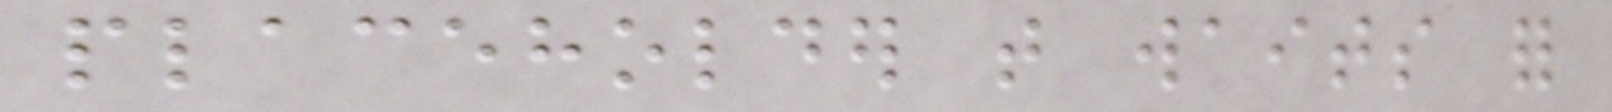placeholder that waits for
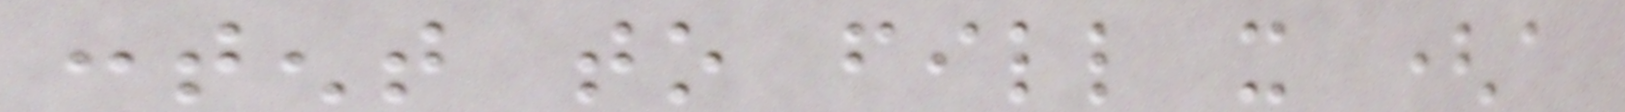content to fill it (a
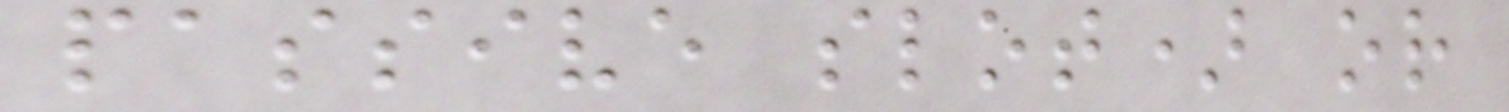passive slot) or
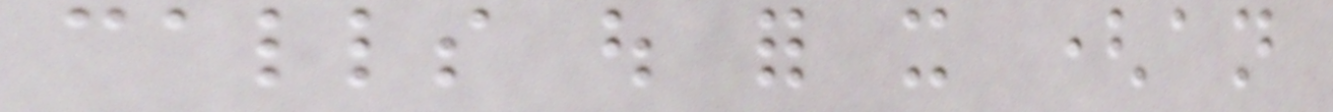calls out for it (an
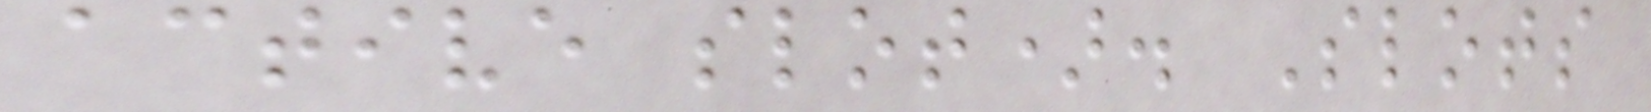active slot). Slots
